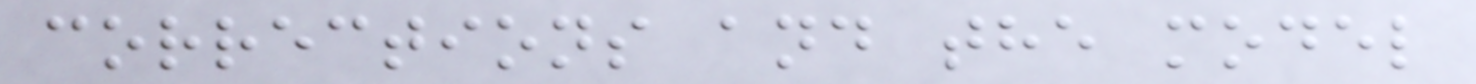corrections and the model
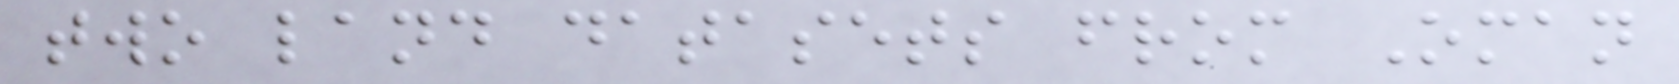two land datasets from Oman
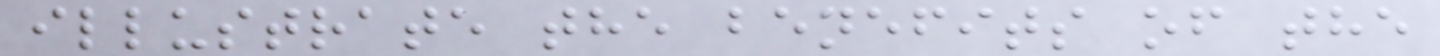illustrate the benefits of the
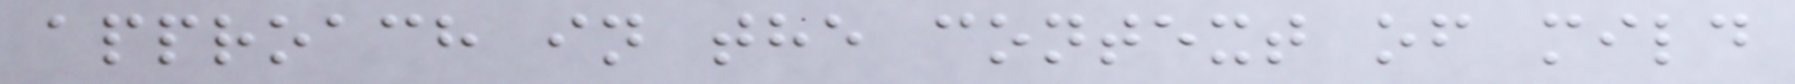approach in the context of mild
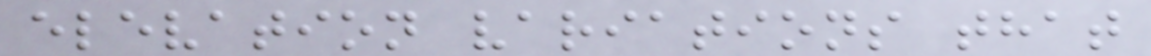elevation variations that
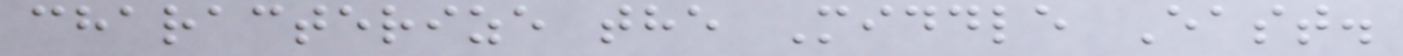characterize the Middle East.
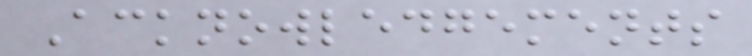Acknowledgements
